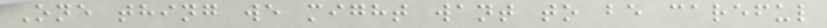One thing we might want to be careful
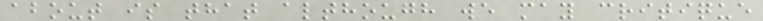about is that although we may critique
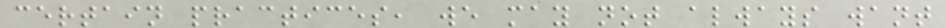certain practices, we may not always want
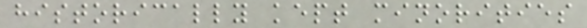historically kept minorities
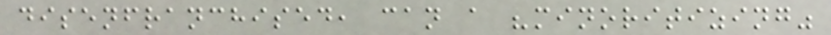disenfranchised, can a "minoritizing"
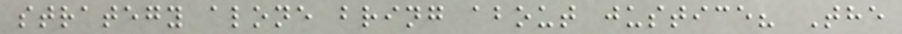strategy alone bring about justice? The
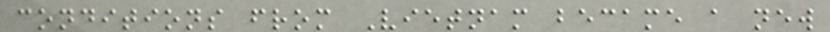conditions from Vietnam became a new
